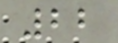22
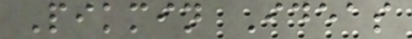Pikmin Ideas
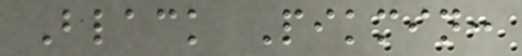Black Pikmin:
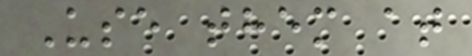Use them at
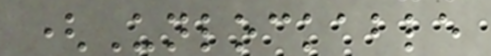(Unlockable
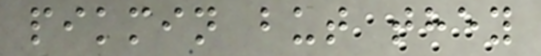pikmin but they
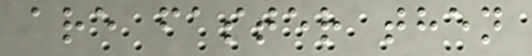are faster then
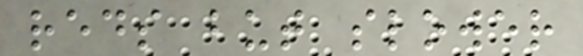reds but slower
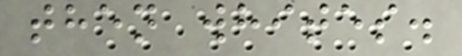then whites.
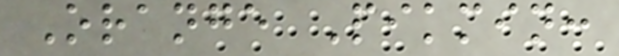Orange Pikmin:
